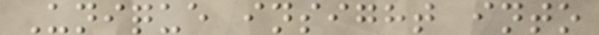Unique insight into
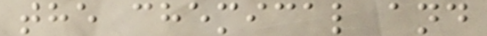the chemical and
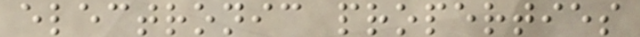electronic properties
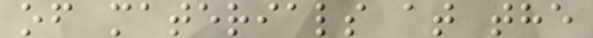of materials at the
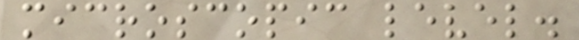microscopic level.
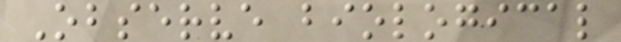Observe biological
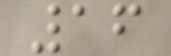16
